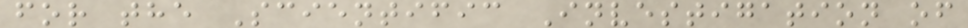for the Scientific Investigation of
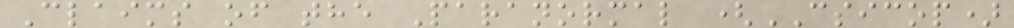Claims of the Paranormal (CSICOP)
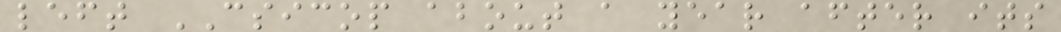left CSICOP about a year after its
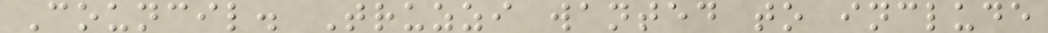Council. Truzzi wanted to include
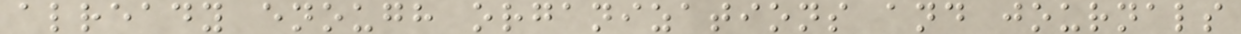already enough organizations and journals
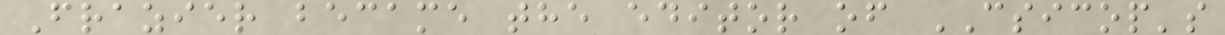Frazier became the editor of CSICOP's
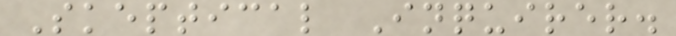Skeptical Inquirer.
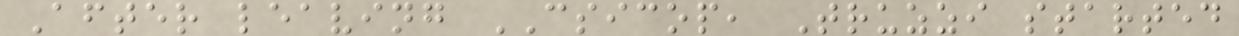After leaving CSICOP, Truzzi started
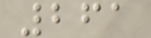261
